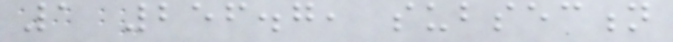1 256.7, subsection
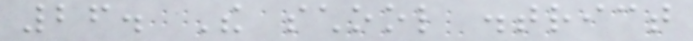26. The school district
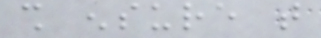shall ensure that
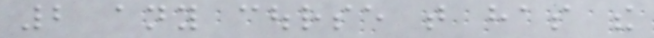2 any course that has the
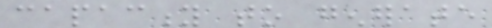capacity to generate
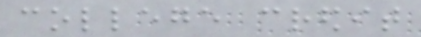college credit
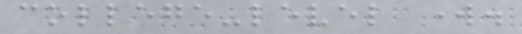college-level work.
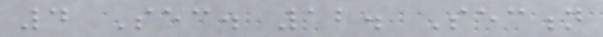4 Sec. 12. Section
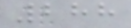288
